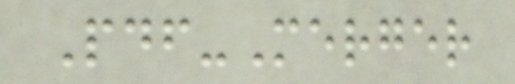Pdf-Merger
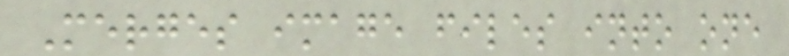Merges image files into one
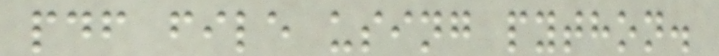pdf file using python.
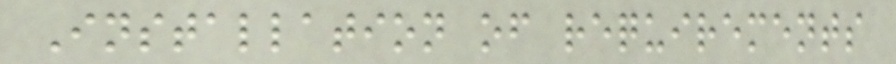Installation of requirements
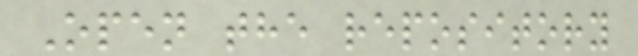Open the repository
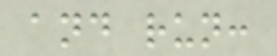and run:
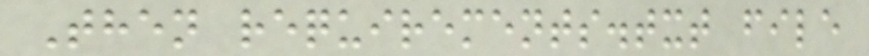Then requirements.txt file
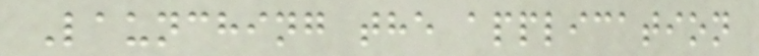Launching the application
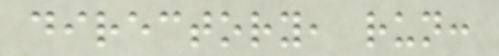directory, run:
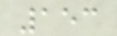153
